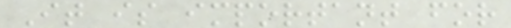It is important for
